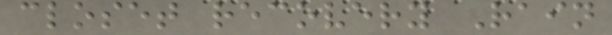closet recovery Rain
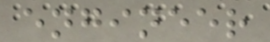engineer
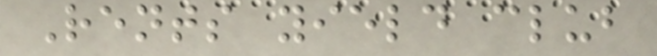Rents yield club
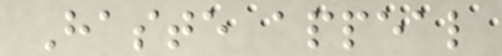Haste appeal
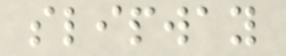slipway
